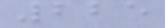225
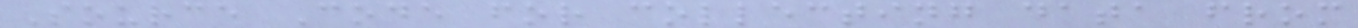Source Code for collecting data from
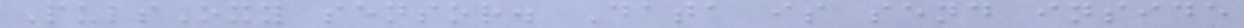PulsOxy sensor. Data is send inside
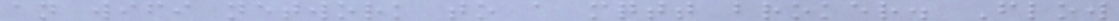an wifi network to a mqtt broker. Flow
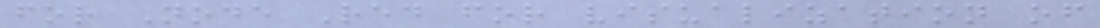for Node Red for visualization of
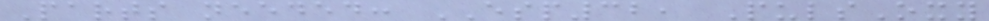Parts needed: ESP32, PulsOxy
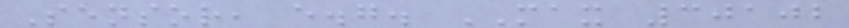Sensor, e.g. MAX 30102
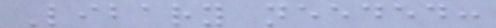Libary needed:
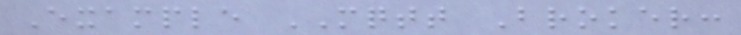Example MQTT Broker:
